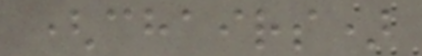(chairs)
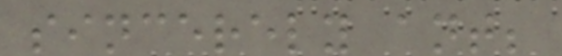sincerely ant;
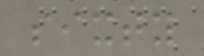sixty
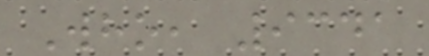Who, 9341
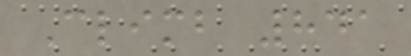Climb 841
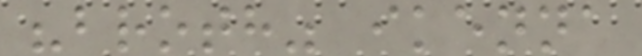"broth" ikenna
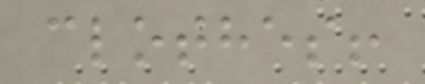clothes!
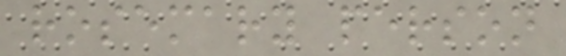rosemary person
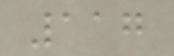117
